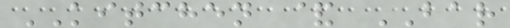KITCHEN & BAR
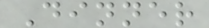Dinner
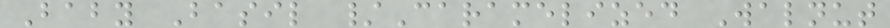Baby Basil /Caramelized Walnut
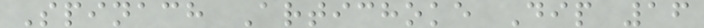Spinach Artichoke Dip 16
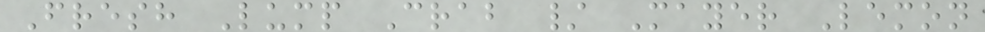Fresh Lump Crab / Mayer Lemon
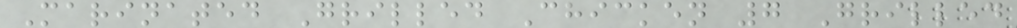Marinated Grilled Chicken 7 Grilled
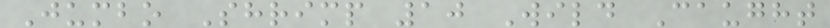Jumbo Shrimp 10 Wild Caught
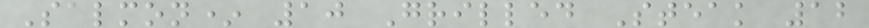Salmon* 10 Grilled Steak 12
